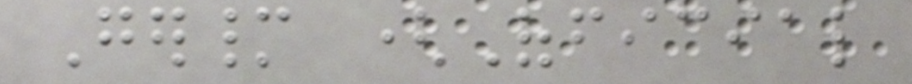Germany (Official
